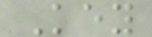Key
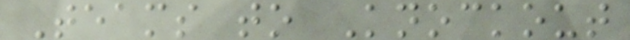Teams to Knockout
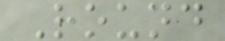Round
